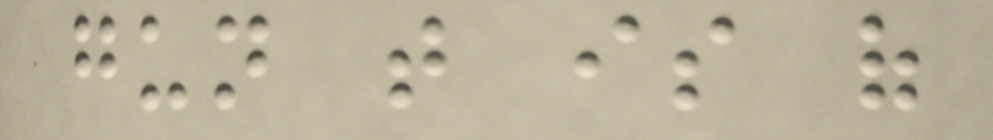gun that is of
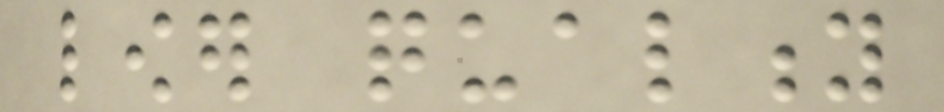lower quality
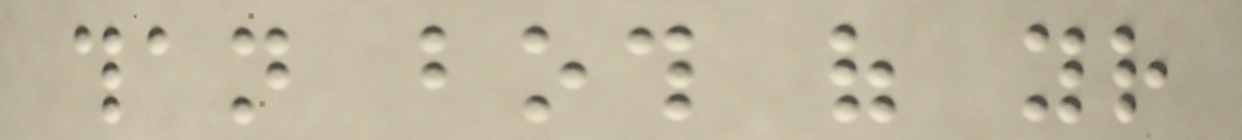than both of your
